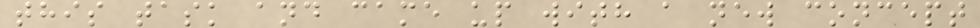this task and came up with a new concept
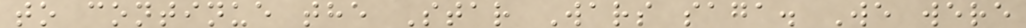to continue the Star Wars saga. We were
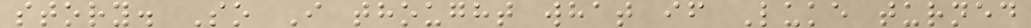story. So I thought what if Luke turned
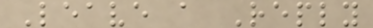Leave a Reply
